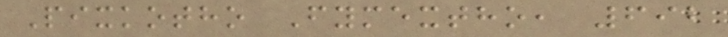Pixkotho Fymextho, 692
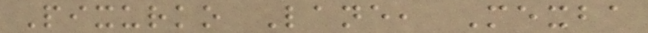Pixurko Lane, Mexba
